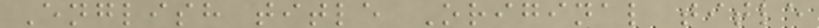English title Original title
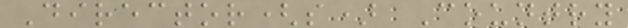Director(s) Country
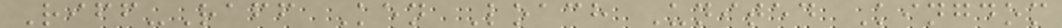Riff-Raff Ken Loach United Kingdom
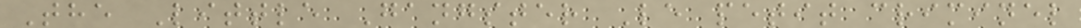The Little Gangster Le petit criminel
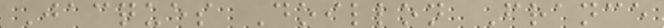Jacques Doillon France
